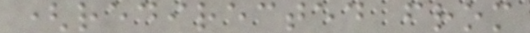(redirected from
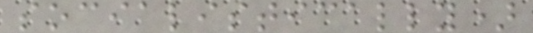socialistically)
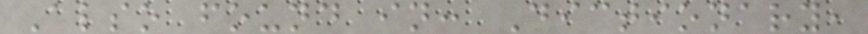Also found in: Dictionary,
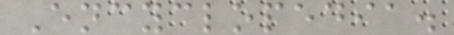Encyclopedia.
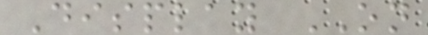Display ON
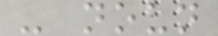- noun
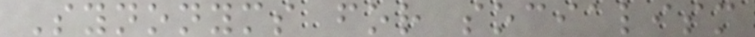Synonyms for socialism
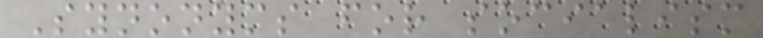Synonyms for socialism
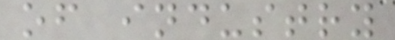of industry
